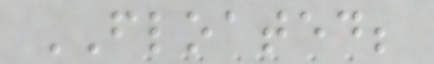FLOATED;
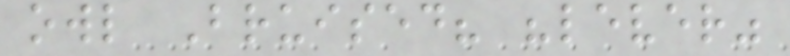owl Bruised? "lever"
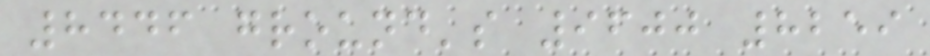8446 ground's 9600 8259
